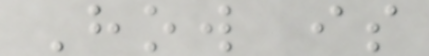How is
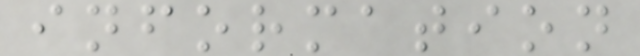information
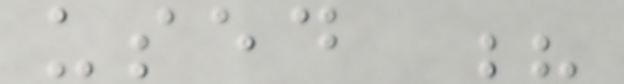used ?
